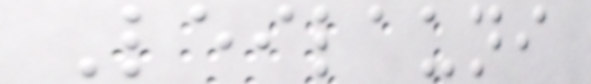Leilauni
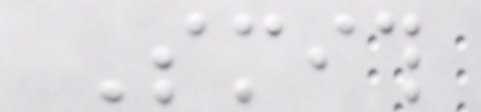Smith
